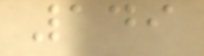149
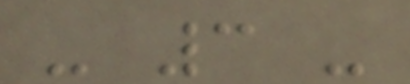- 3 -
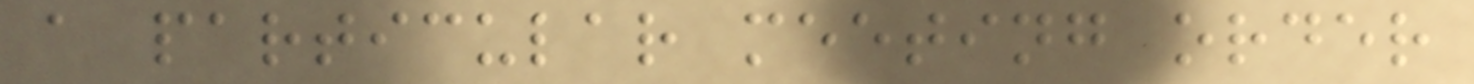a particular meeting order
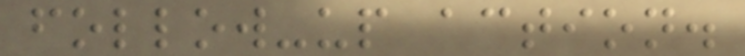follow-up action.
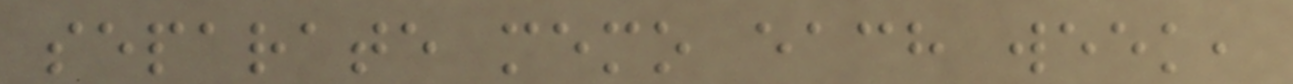separate memo each week,
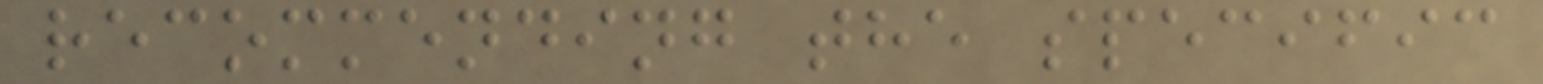recommending the specific
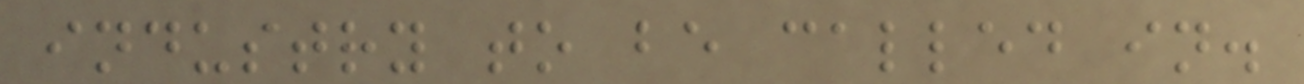industry to be called in.
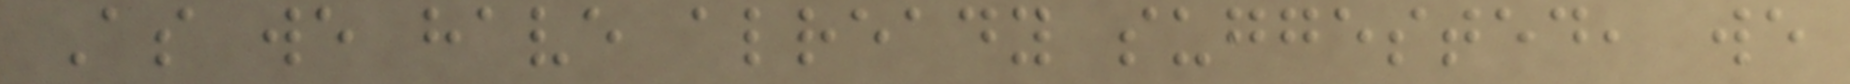As we have already suggested, we
